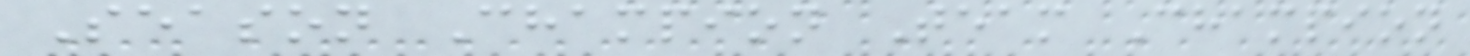Season Champion Team Champion
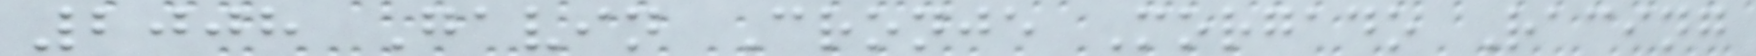2008 Gavin Cronje Morgado Racing
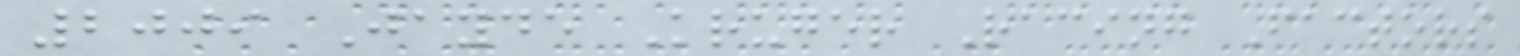2009 Jayde Kruger Racing Factors
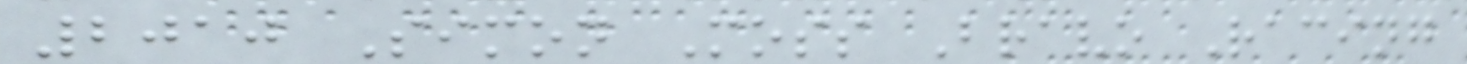2010 Simon Moss Bravo Racing
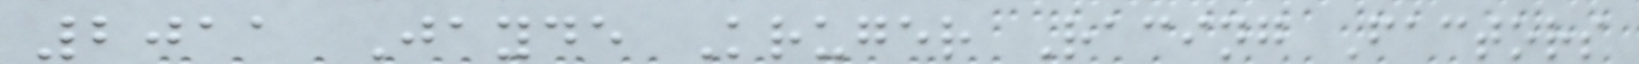2011 Jayde Kruger Racing Factors
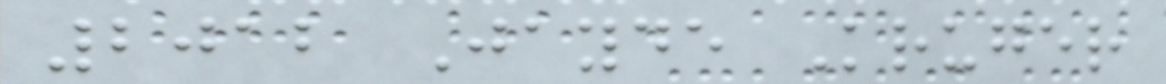2012 Jayde Kruger
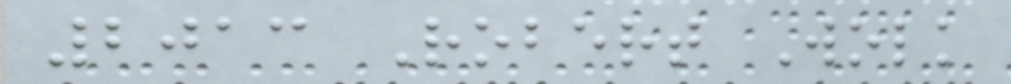2013 Robert Wolk
